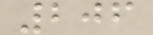206
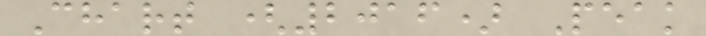Chart (2016) Peak
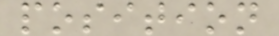position
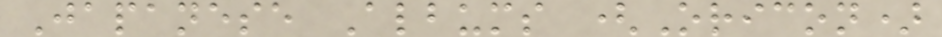Japanese Albums (Oricon)
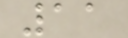11
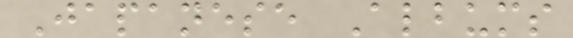Japanese Albums
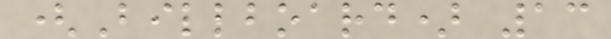(Billboard) 13
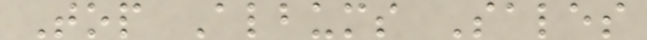Top Albums Sales
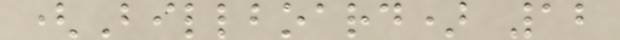(Billboard) 12
